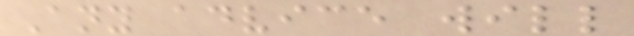Any advice will
